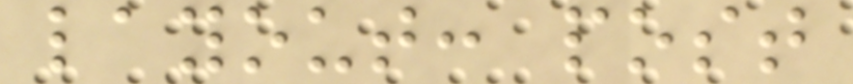layout: post
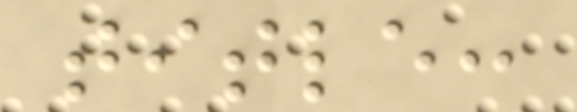title:
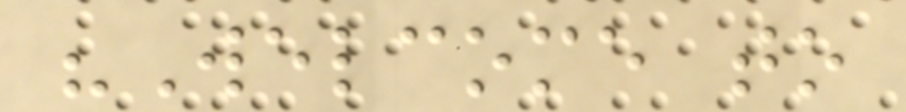"Welcome to
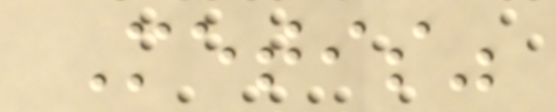Metis"
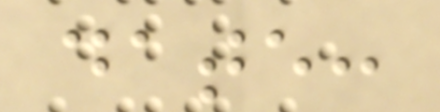date:
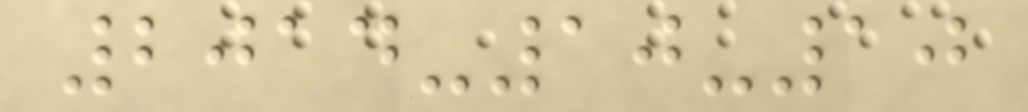2014-10-10
